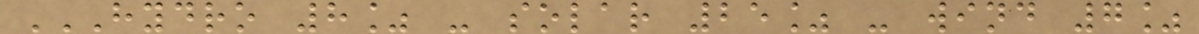HYDRO 8% - SOLAR 25% - WIND 7%
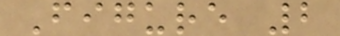Figure 2
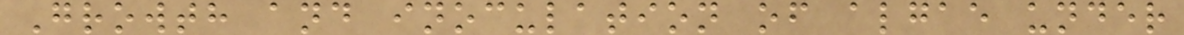Growth and inoculation of algae under
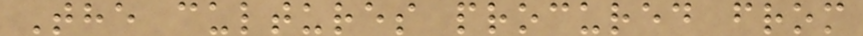The cultures procured from
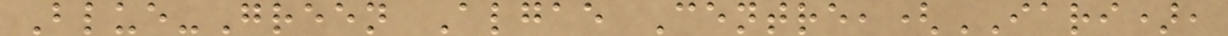Blue-Green Algae Centre,(IARI),
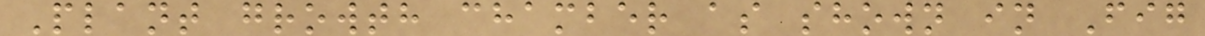Plant growth chamber as shown in Fig
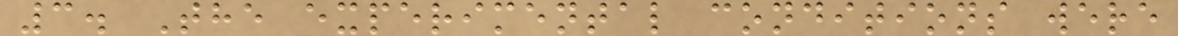3. The experimental conditions were
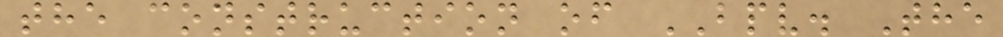the construction of BPV. The
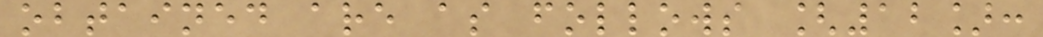obtained are as follows [12]:
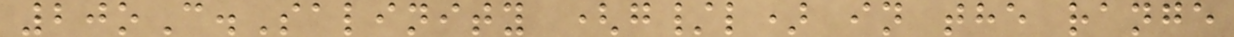20oC.Salinity (g/l) in the range
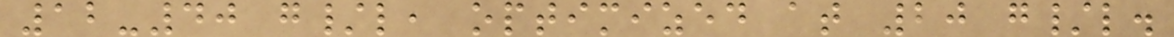12-40 g/l, optimized at 20 g/l.
